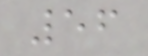56
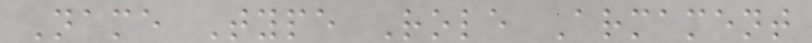Name Type Role Armament
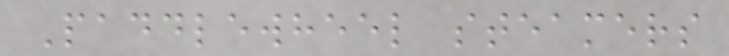Paddlewheel steamers
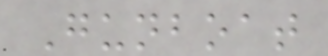Gunboat
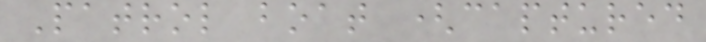Patrol boat (captured
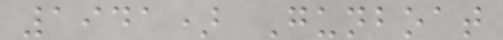1941) Gunboat
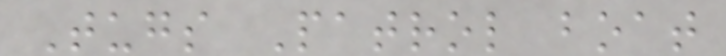Tugs Patrol boat
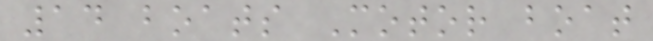14 boats Motor boat
